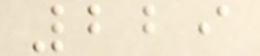229
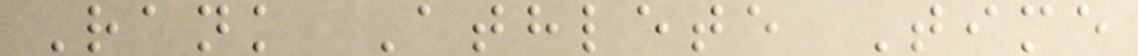Rank Athlete Time
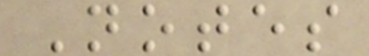Notes
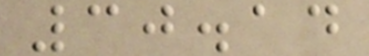30.14
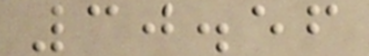30.56
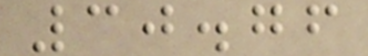30.76
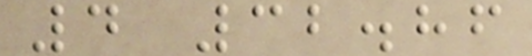4 32.86
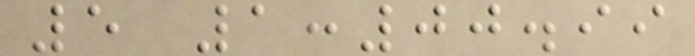5 1:00.99
